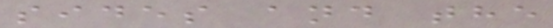sides and the
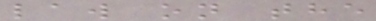law on the
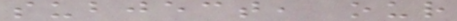subject, our
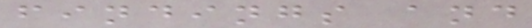findings and
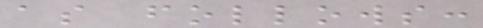as follows:
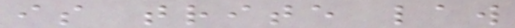is trite law
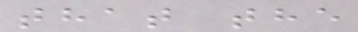that the
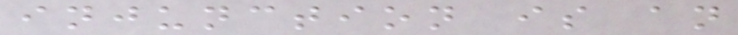injunction is an
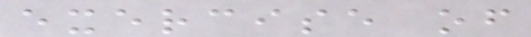exercise of
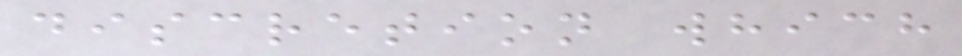discretion which
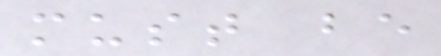must be
